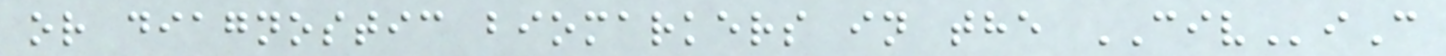or diagnostic biomarkers in the CIViC
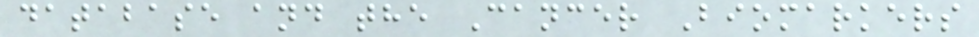database and the Cancer Biomarkers
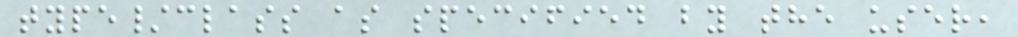type/class as specified by the user,
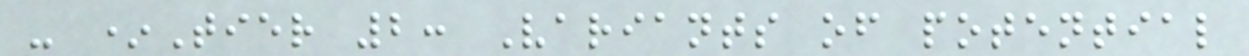- *Tier 2: Variants of potential
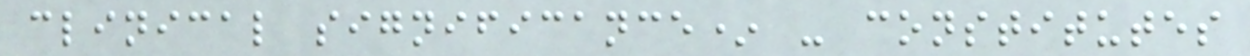clinical significance* - constitutes
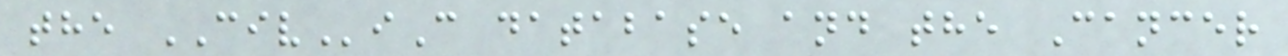the CIViC database and the Cancer
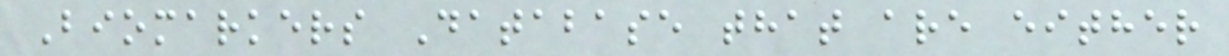Biomarkers Database that are either
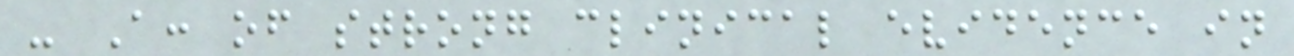- A: of strong clinical evidence in
